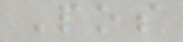Pos
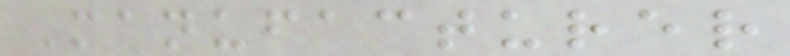Manufacturer
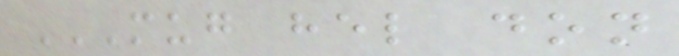MUG HEL DON
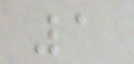1
